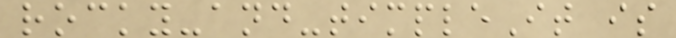rocky-and-timpleIt is
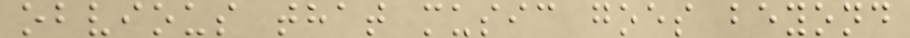obvious that music goes beyond
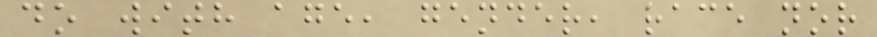do with age, gender, race nor
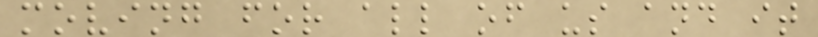moving for all of us and it
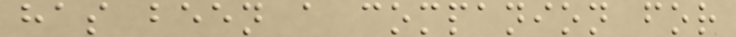has been a companion for
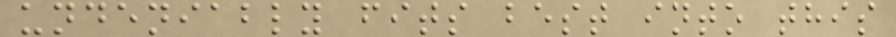undeniably fits best into this
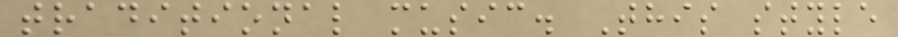traditional music. This style
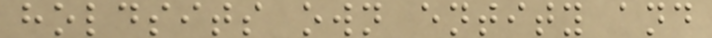holdsits own entity and
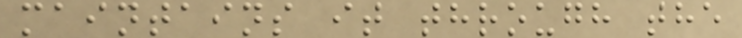maintains it through the
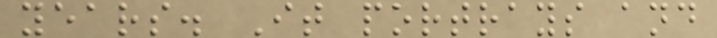years. It portrays and
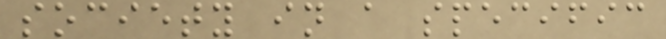society in a specific
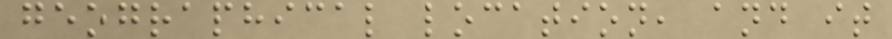geographical location, and it
